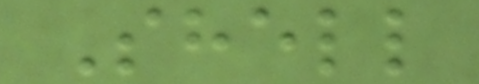Shell
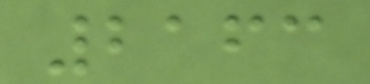2163
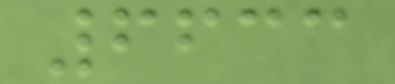6633
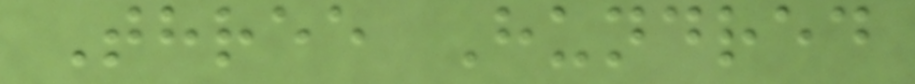Three Hundred
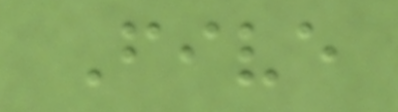Five
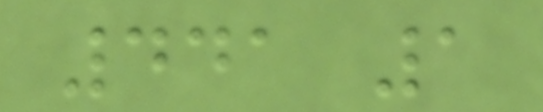441 1
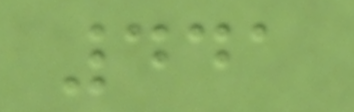441
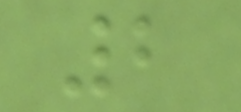2
